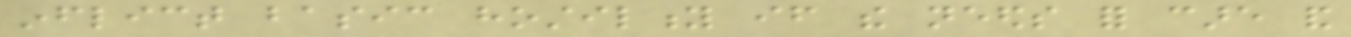inflict basic hostility if the needs for care and
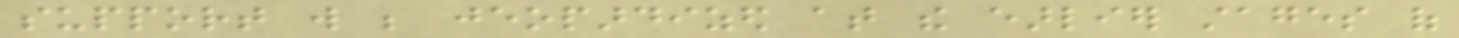support will be jeopardized at the earlier stages of
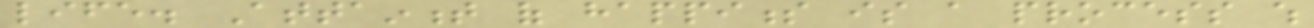life. Attainment of happiness is a process which
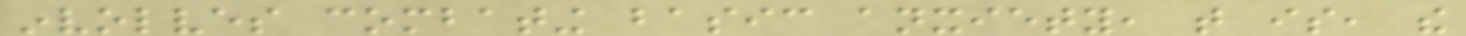involves combating basic anxiety, that is, the
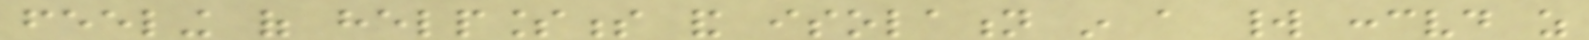feeling of helplessness and isolation in a world conceived as
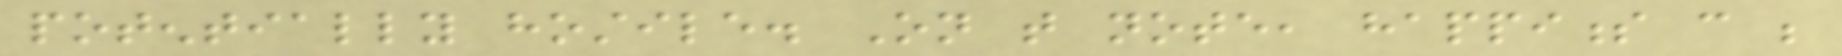potentially hostile. On that note, happiness can be
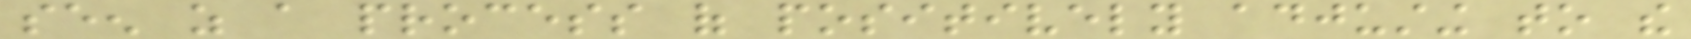seen as a process of positively adjusting to the
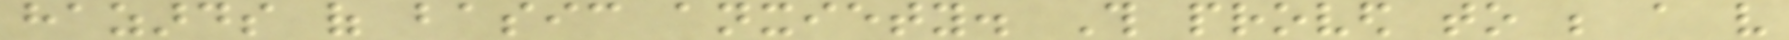hazards of basic anxiety. This proved to be a very
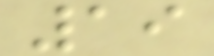19
